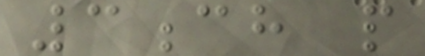3ch p
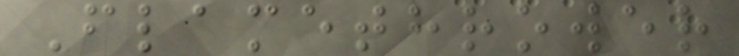Flamethrower
